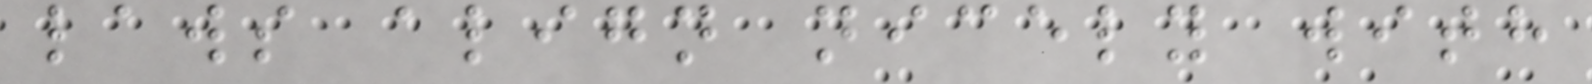laws align nicely with
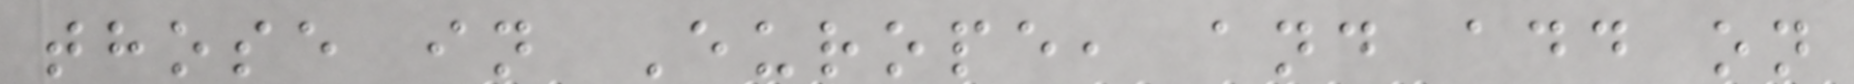those in Europe, and add on
